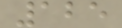125
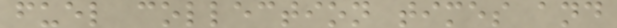fuel collection times and
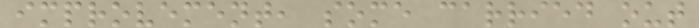improvement, some carried out
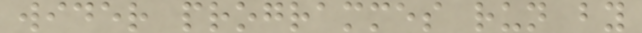wider programmes run by
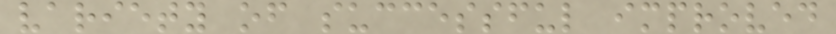variety of successful improved
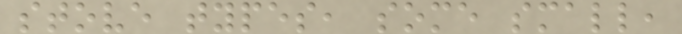stove types, some small,
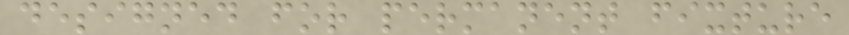designed for permanent fixture
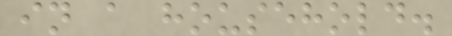in a household.
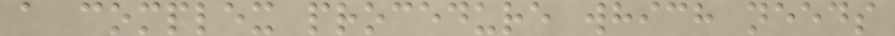a complex procedure which needs
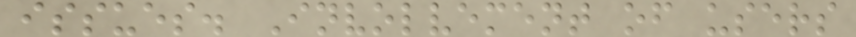issues. Involvement of users
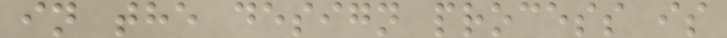in the design process is
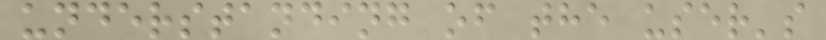understanding of the user's
